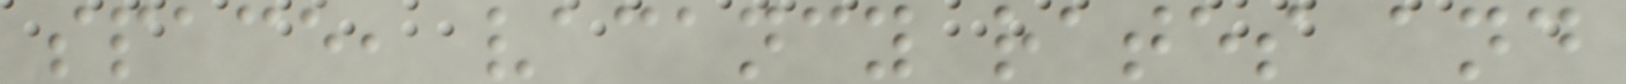space, vacancy rates and
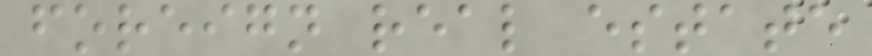foreign real estate
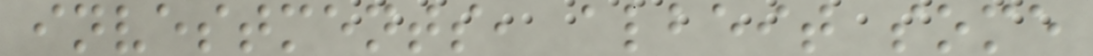investments, albeit some
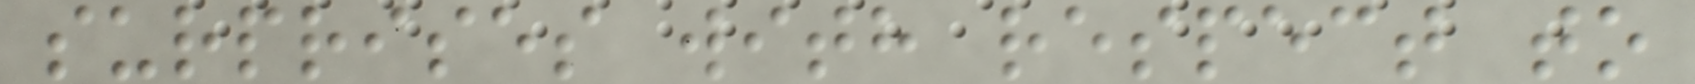surprises with respect to
